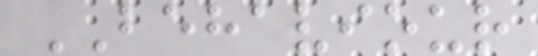BEHAVIOUR
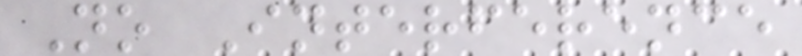No Interference
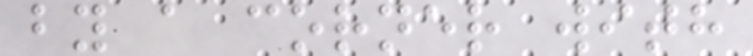by a corner with
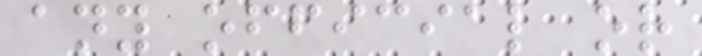any official or
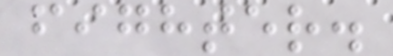fighter.
